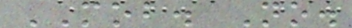MOB. No.
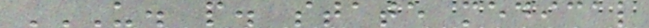U. P. STATE MEDICAL
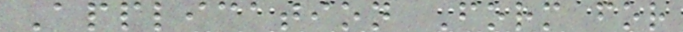Application Form for
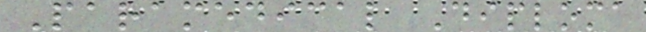Paramedical Diploma
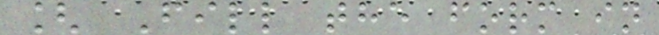[ Fill the form in
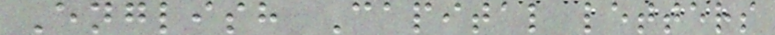English Capital letters
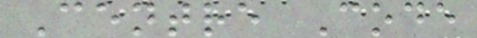Centre Code
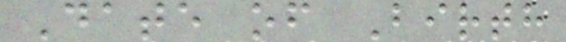Date of Birth
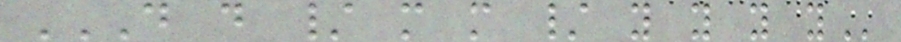D D / M M / Y Y Y Y
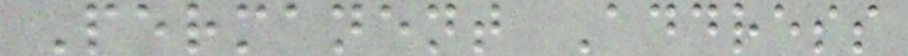Permanent Address
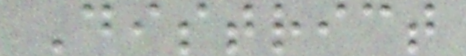District
